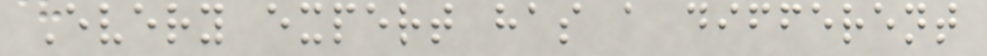Every expert has a different
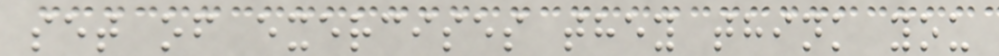set of exercises they think you
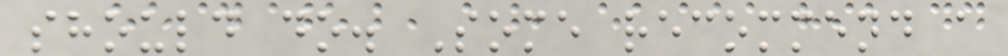should do. Some recommend a
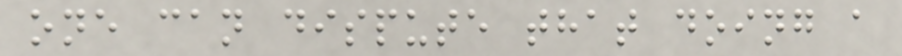one can dispute that doing a
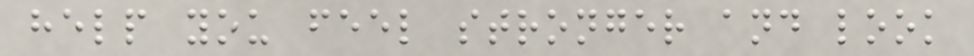help you feel stronger and look
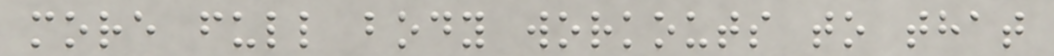more full body workouts to that
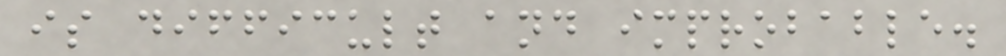is difficult and improbable.
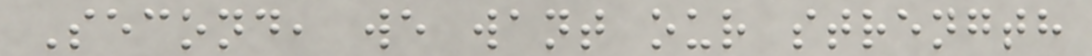Second, we want our strength
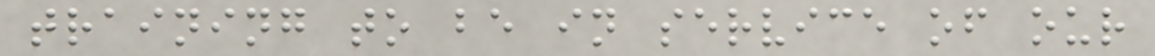training to be in service of our
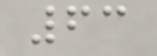63
